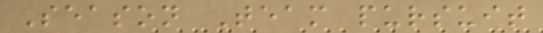Season Team pursuit
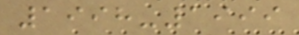1998-1999
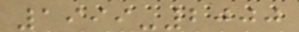1999-2000
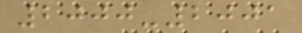2000-2001
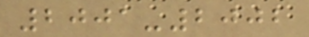2001-2002
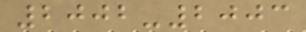2002-2003
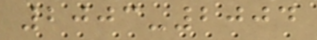2003-2004
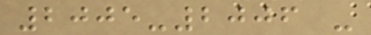2005-2006 -
